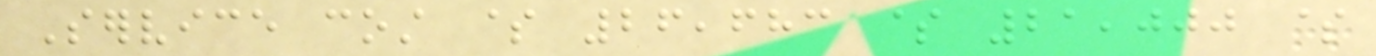Service cost $ 26,683 $ 21,000 $
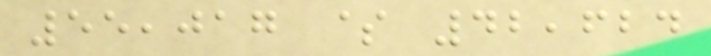55,017 $ 42,624
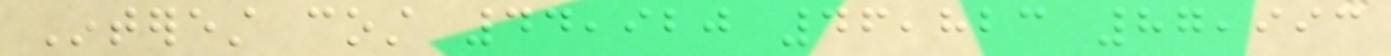Interest cost 44,920 46,823 87,993
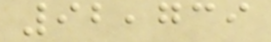92,739
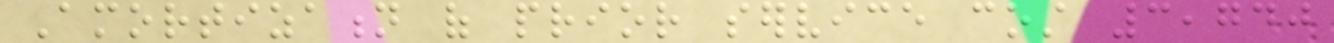Amortization of prior service cost 3,740
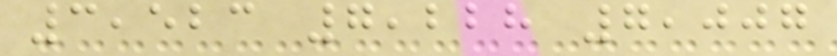3,523 7,228 7,007
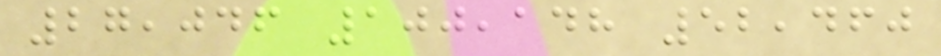27,046 100,148 52,460
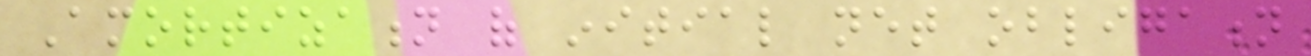Amortization of initial net obligation
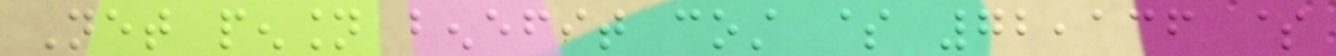Net pension benefit cost $ 72,136 $
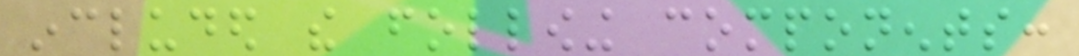included the following components:
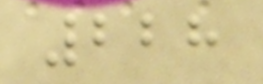228
